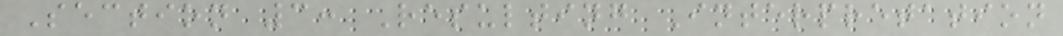Section 3: Resulting Interpretation
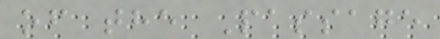of the Passage
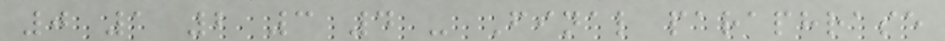0 1 2 3 4 - Final paraphrase
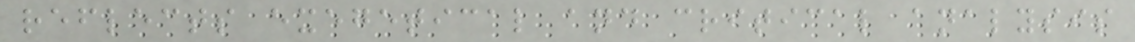reflects exegetical and critical analysis
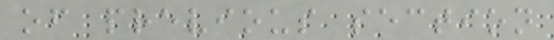of previous section
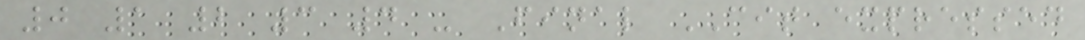0 1 2 3 4 - Final CIT expressed
